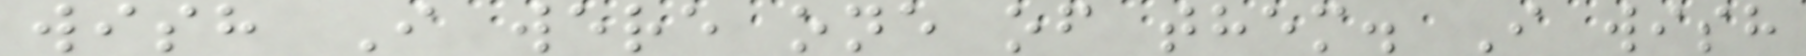wish I were one of them. I wish
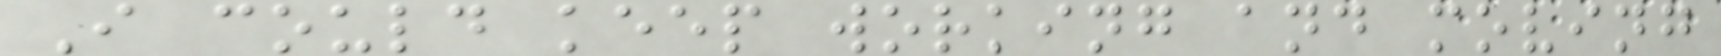I could keep working and moving
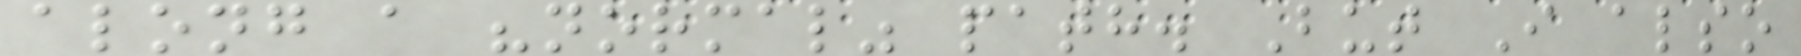along a "normal" path. But I also
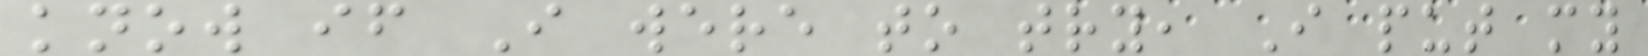know if I were to try, I put my
